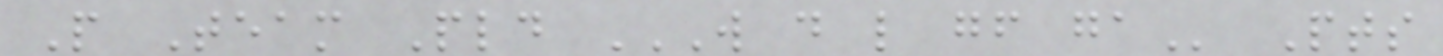P Team Pld W D L GF GA Pts
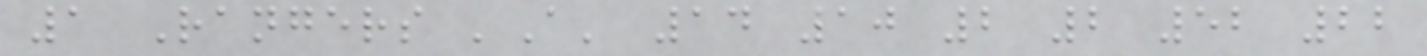1 Rangers 'A' 14 10 2 2 52 22
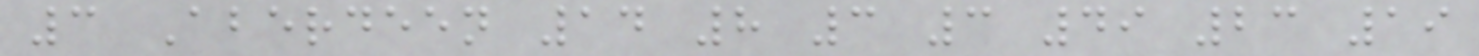3 Aberdeen 14 8 3 3 49 23 19
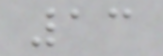13
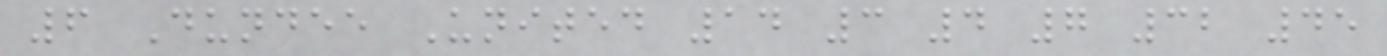6 Dundee United 14 3 4 7 32 45
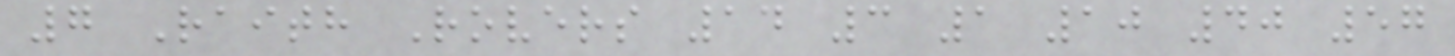7 Raith Rovers 14 3 1 10 40 57
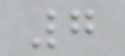7
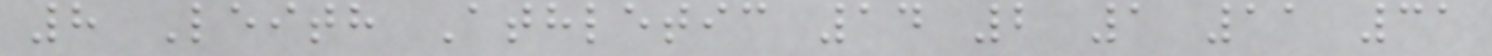8 Leith Athletic 14 2 1 11 31
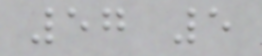57 5
